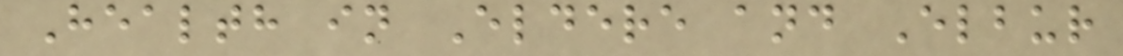Health in Eldere and Elbur
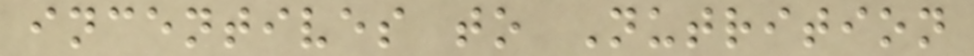incentives to Nutrition
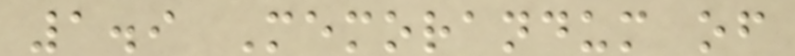1.9 Memorandum of
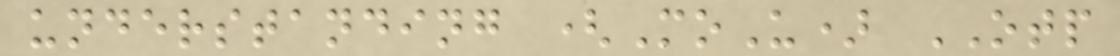understanding (MoU) OTP
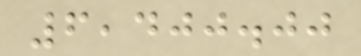6,400.00
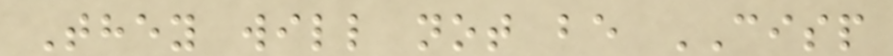They will not be CISP
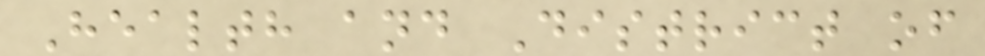Health and District of
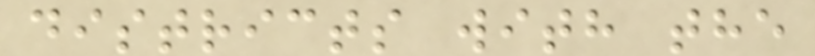districts with the
